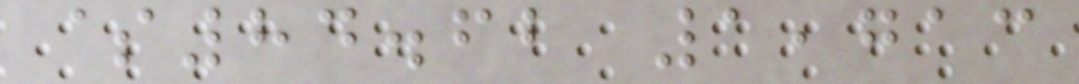$84.62 1,713
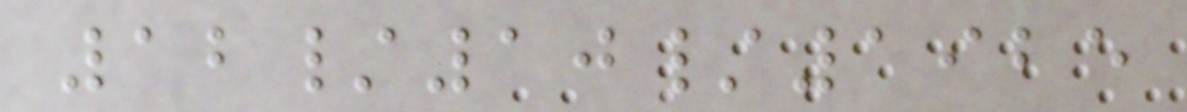12/10/1925
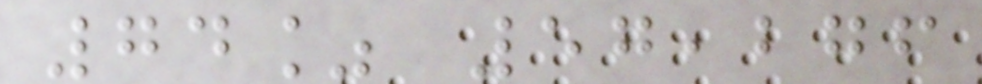74% 57,276
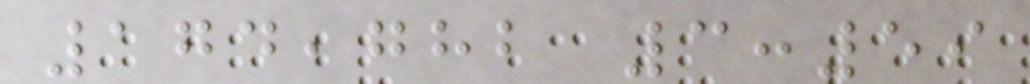174,782 3:59
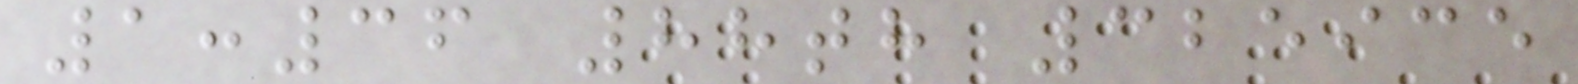1:36 88th 325935
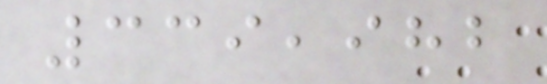339,982
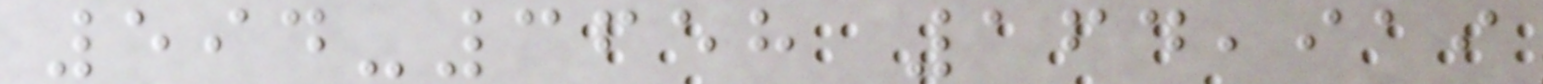594-3658 164,919
